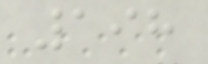198
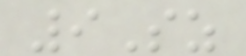9Sz
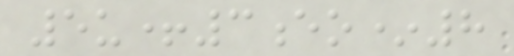5u+3eo*8
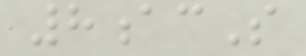8acS
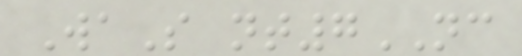WaS nt7NC
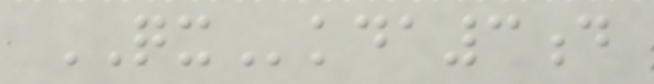QXkda3d
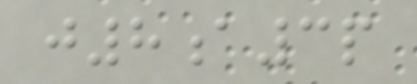j8a3p
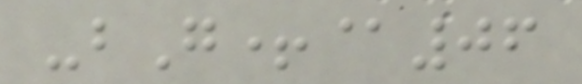-bG+@06
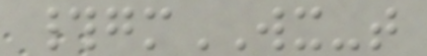#gmWX-t
